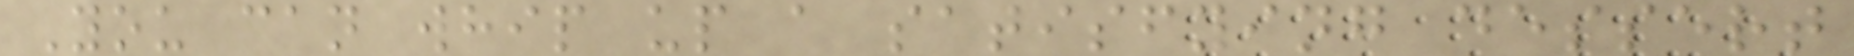You can whip up a satisfying dessert
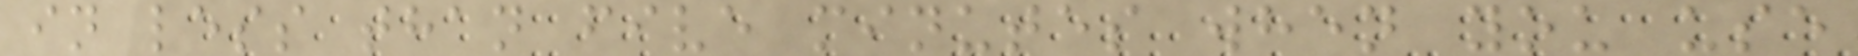in less than five minutes when you use
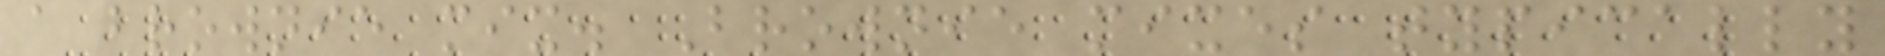a brownie mix. Brownie mixes typically
